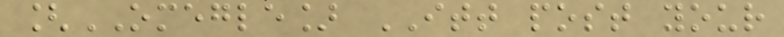[OMEGLE] ITT post your
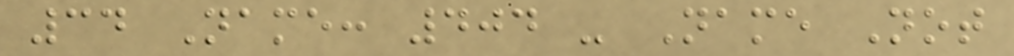34 Name: 404 - Name Not
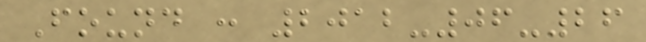Found : 2012-06-26
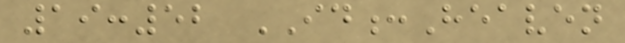19:52 ID:Heaven
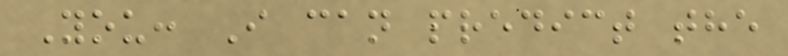You: I can predict the
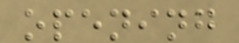opening
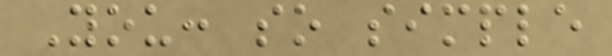You: so simple
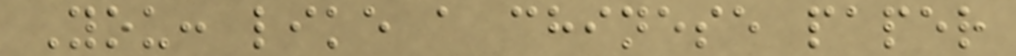You: like a chinese paper
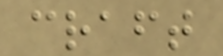craft
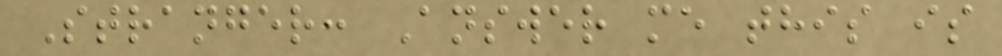Stranger: Answer me this is
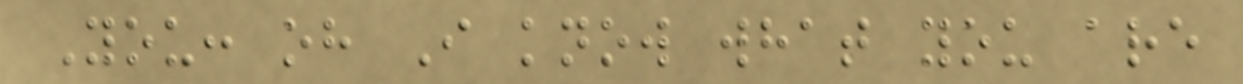You: oh I know what you are
